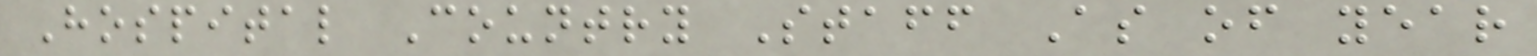Hospital Country Staff As of year
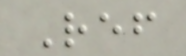Ref
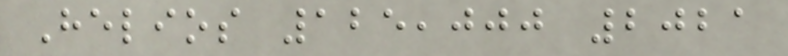Helios 125,000 2021
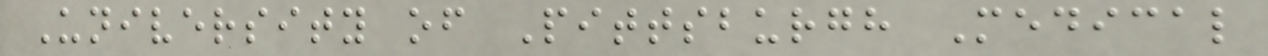University of Pittsburgh Medical
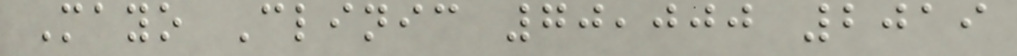Mayo Clinic 70,000 2019
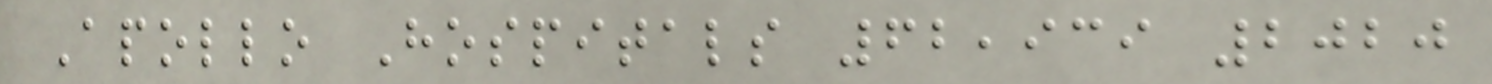Apollo Hospitals 62,939 2020
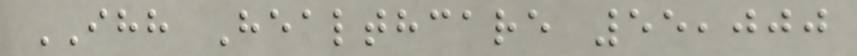IHH Healthcare 55,000
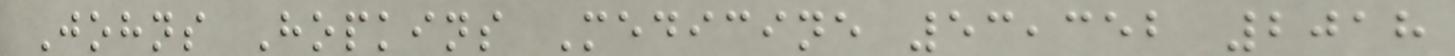Johns Hopkins Medicine 53,352 2018
